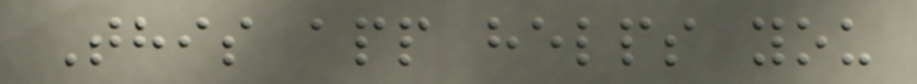This app helps you
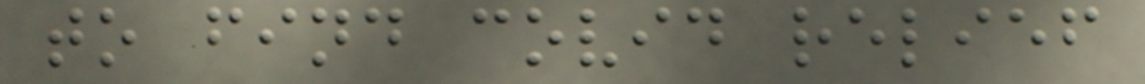to find covid relief
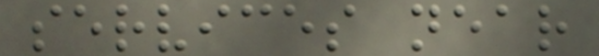services near
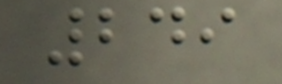249
